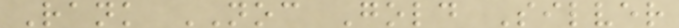Rank NOC Gold Silver
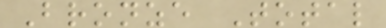Bronze Total
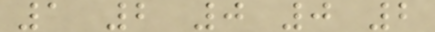1 2 0 0 2
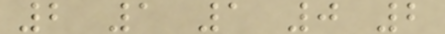2 1 1 0 2
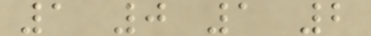1 0 1 2
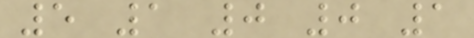5 1 0 0 1
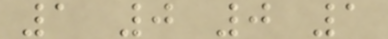1 0 0 1
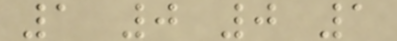1 0 0 1
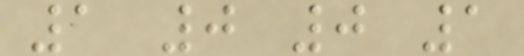1 0 0 1
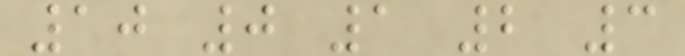10 0 1 2 3
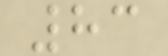83
